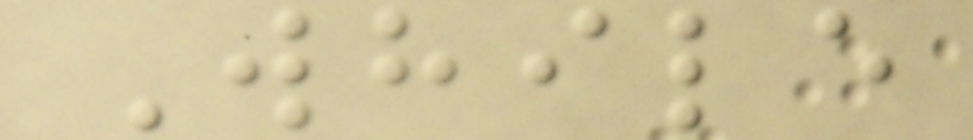While
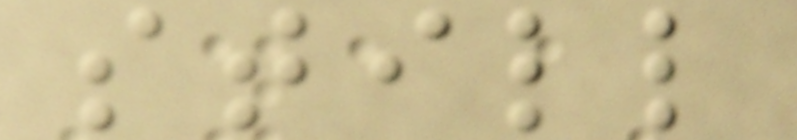still
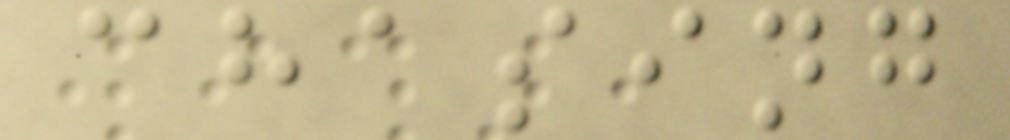chasing
